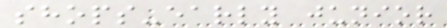shops-early junior
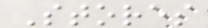Stores
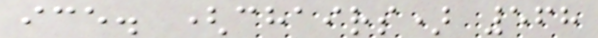ice. (chairs) 568
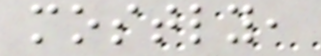mostly,
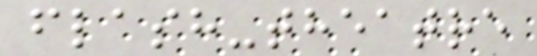flash-theatre
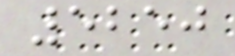5250
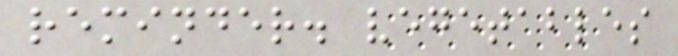reminder. vegetables
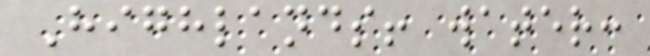Highlands! water:
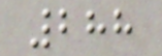288
